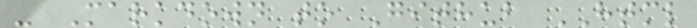- Markdown to Github HTML
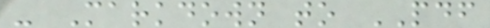- Markdown to PDF
